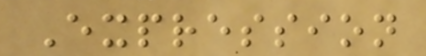Expression
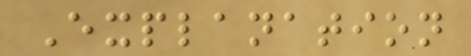Explanation
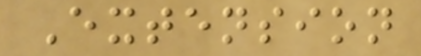Extension
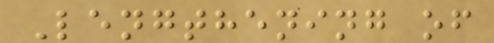Lengthening of
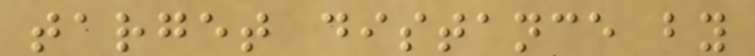target distance by
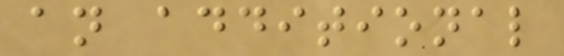an additional
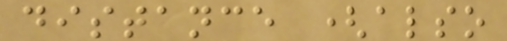distance (also
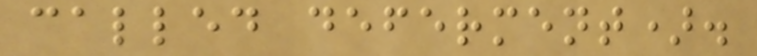called deferment).
